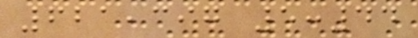621,397 5:44
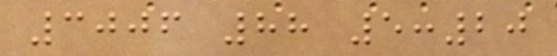3006 88 5:20
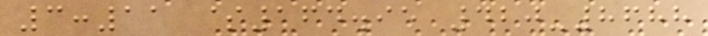3:11 $164.95 420-8688
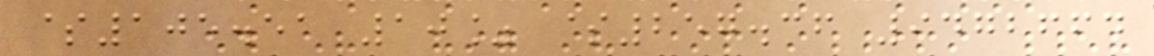$105.51 10% $257.36 9472664
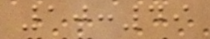10:49
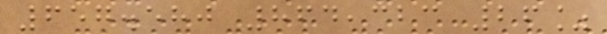657.580 864,323 26%
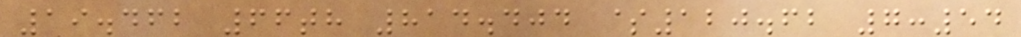19.462 66th 814.404 $120.62 7:54
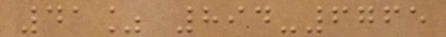41% 894-6765
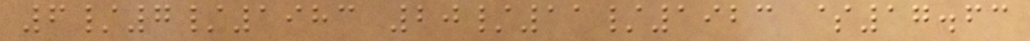6/7/1983 20/11/1923 $17.63
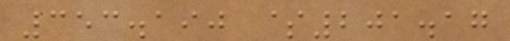353.190 $201.17
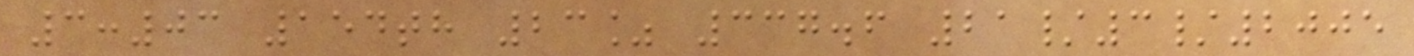3:03 154th 23% 337.6 21/3/2005
